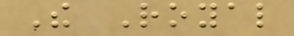The Royal
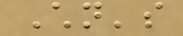Children's
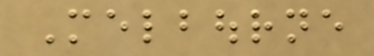Melbourne
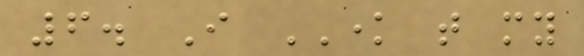6. I KNOW that my
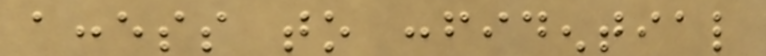access to confidential
